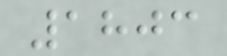1803
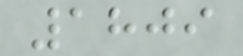1809
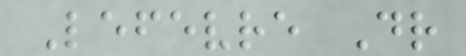Lefevre Dr
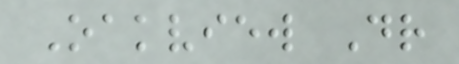Oakview Dr
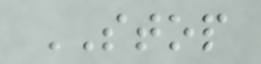STOP
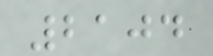2104
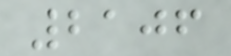2106
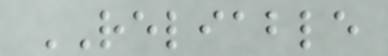RELIABLE
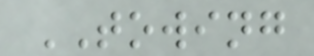TOWING
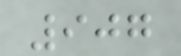907
